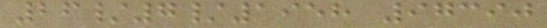26/7/1958 97390
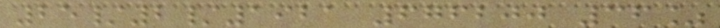25/2/1921 676200 36%
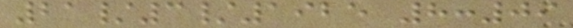21/3/1925 8:09
